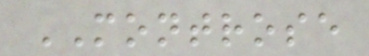MONTROSE
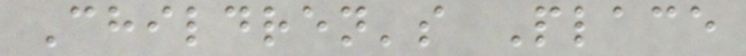Children's Place
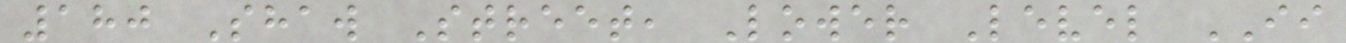180 Shaw Street, Lower Level II
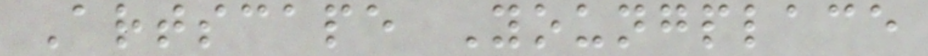Artscape Youngplace
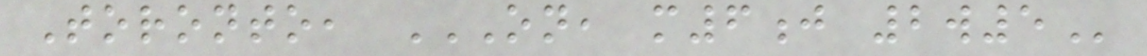Toronto, ON, M6J 2W5
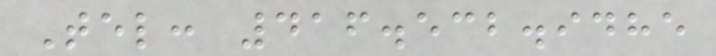Tel: 416.532.9485
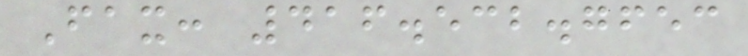Fax: 416.532.7653
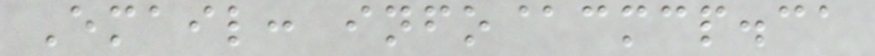Email: info@cmcp.ca
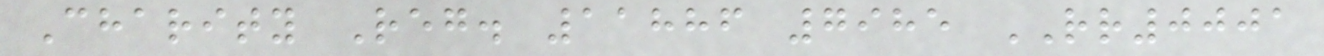Charity Reg. 11886 7985 RR0001
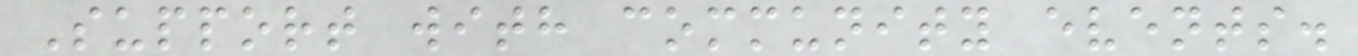Support with community events.
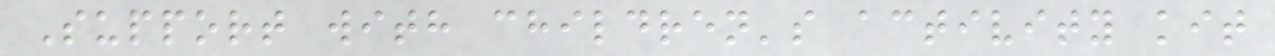Support with children's activity kit
